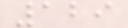129
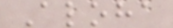Aloha
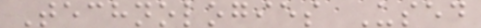Technologies Used
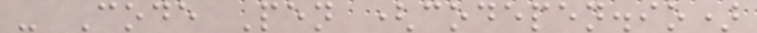- Code Pen (codepen.io)
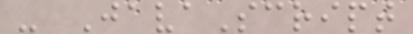- JavaScript
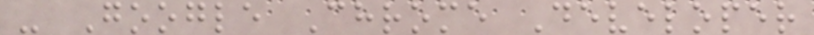- Google Chrome Developer
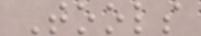Tools
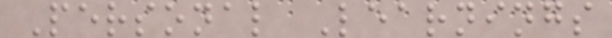Personal Learnings
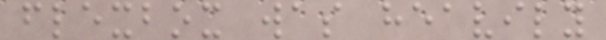flexbox was heavily
